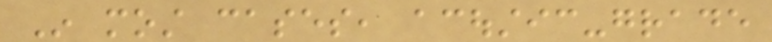In most cases, acoustic-grade
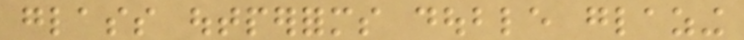glass outperforms double glazing
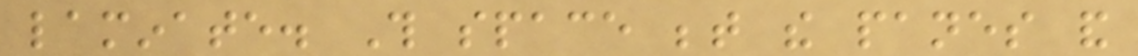laminate. This space between the panes and
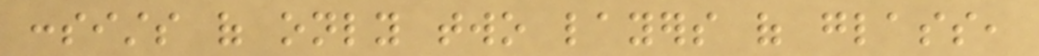consists of only two layers of glass,
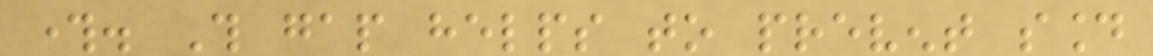through. This gap helps to prevent sound
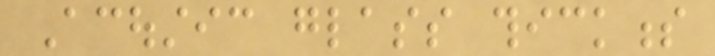Acoustic glass thickness
